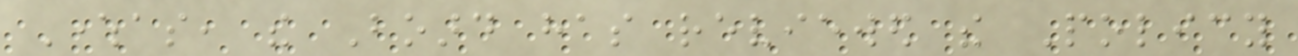Whereas, the Board has reviewed the Policy
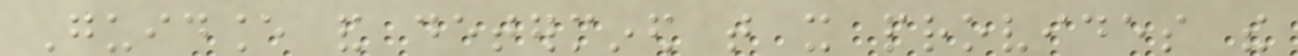Guidance and determined that it provides the
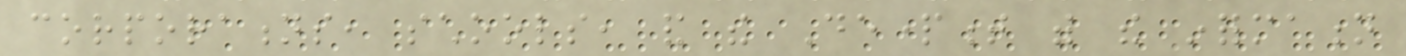corporations, schools, and the Department with the information
